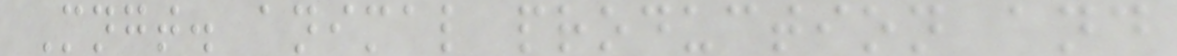Mngt. animal production and
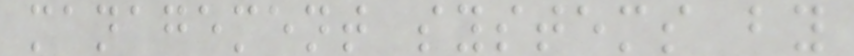management systems by
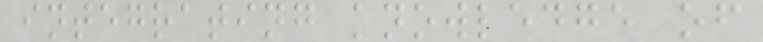integrating knowledge of
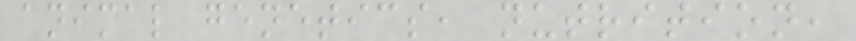animal genetics, nutrition,
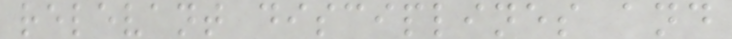relevant disciplines and
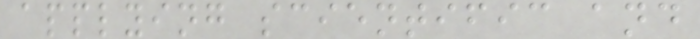applying scientific and
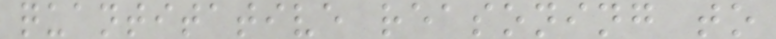quantitative reasoning to
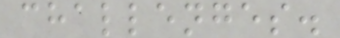challenges.
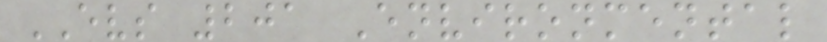EVS 201 Environmental
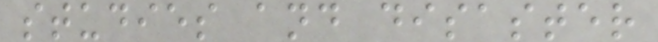studies and disaster
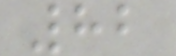82
